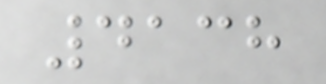4138
